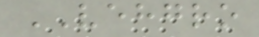VEHGRO
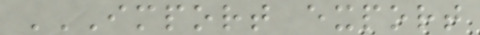IMPORT EXPORT
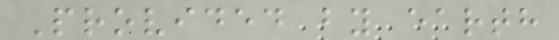Provided by earth
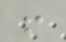!
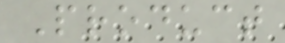Product
